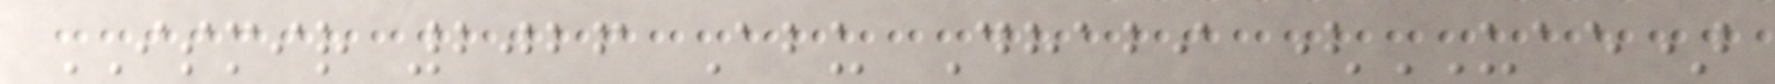ISMIR 2026 Abu Dhabi (UAE)
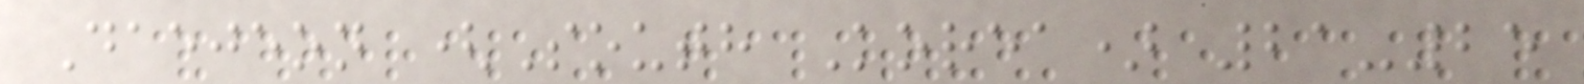Daejeon (South Korea) 21-25
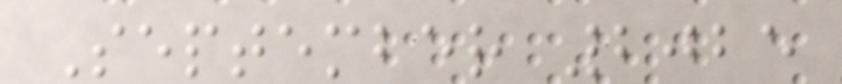September 2025
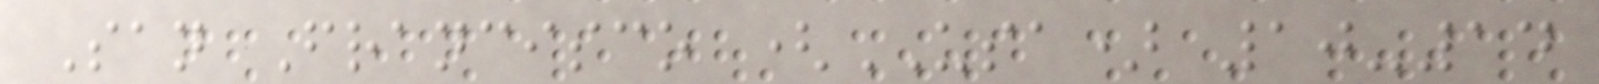San Francisco (USA) 10-14
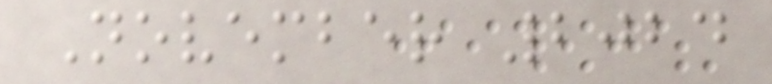November 2024
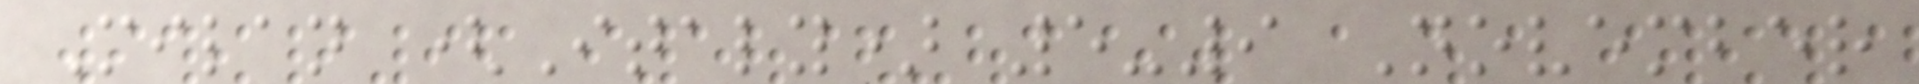Milan (Italy) 5-9 November
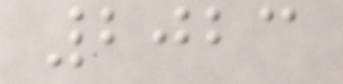2023
